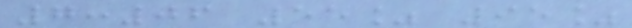7:06 55% 95%
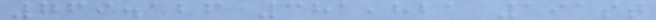769.126 381,821 191st
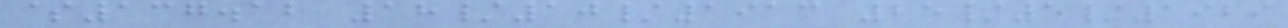$137.12 18/10/1913 25/5/1929
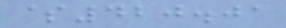$420.01
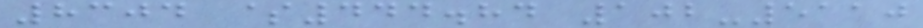8304 $444.84 102-5110
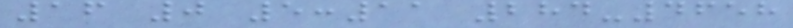16 0 5:11 284-4658
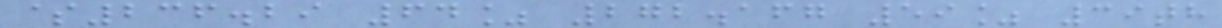$236.29 64% 272.167 59% 39th
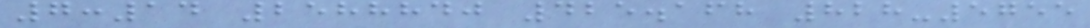7:14 2588840 425.168 828-5755
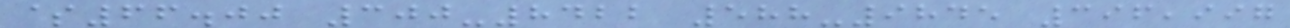$66.00 300-8422 588-9845 396,997
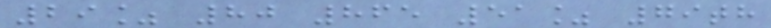29% 80 865 51% 79th
